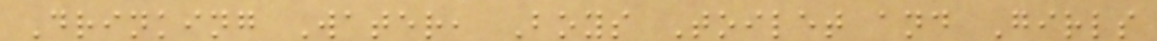Drinking Water, Boys Toilet and Girls
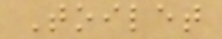Toilet
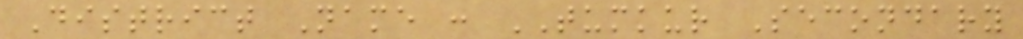District Name : TUMKUR Secondary
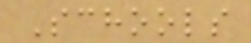Schools
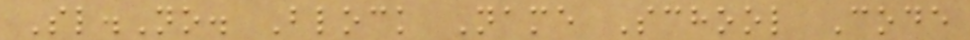Sl.No. Block Name School Code
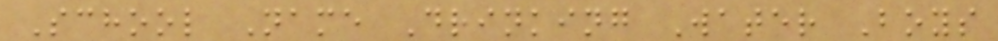School Name Drinking Water Boys
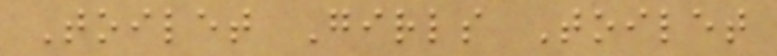Toilet Girls Toilet
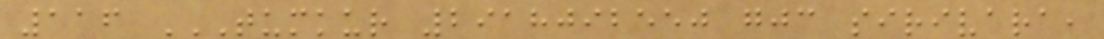116 TUMKUR 2918092550 GJC SIRIVARA,
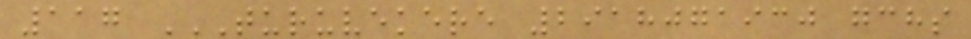117 TURUVEKERE 2918071930 GCHS
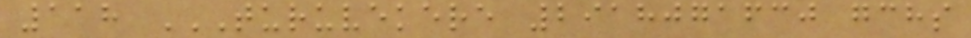118 TURUVEKERE 2918071630 GCHS
